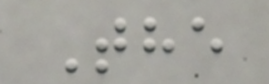The
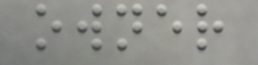owner
